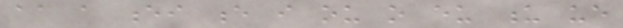aa a ei e i ou o eu u ue
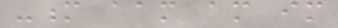-m aam am im
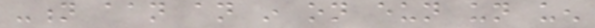-n aan an in on eun un uen
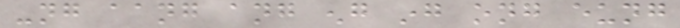-ng aang ang eng ing ong eung
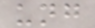ung
